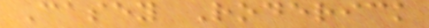Casey Roderick
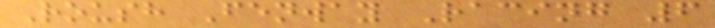Roush Fenway Racing 6
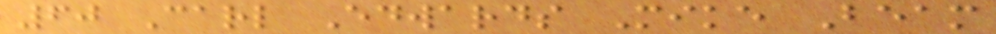60 Carl Edwards Mike Beam
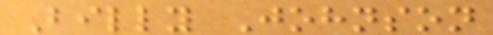Billy Johnson
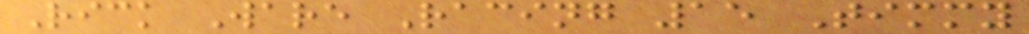Rick Ware Racing 15 Timmy
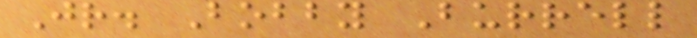Jr. Bobby Burrell
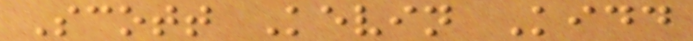Scott Kevin Kidd
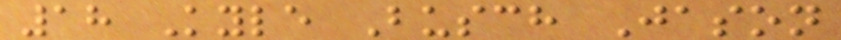18 Kyle Busch Jason
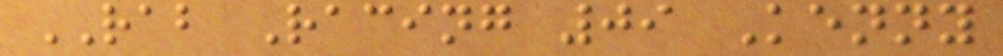RAB Racing 09 Kenny
